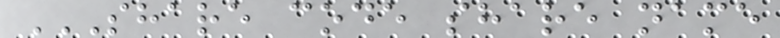SHARE CODE SHARE NAME
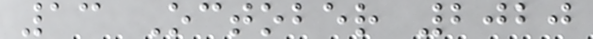13 October 2020
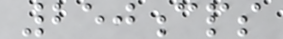250cps
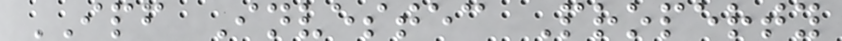IPF Investec Property
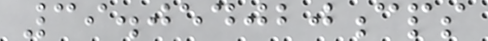39.054020cps
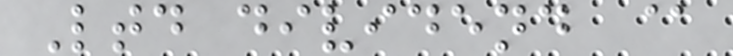Ltd dividend @
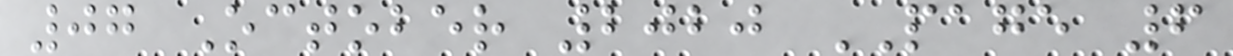07 October 2020 PAGE 6
